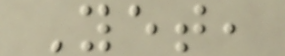Yet,
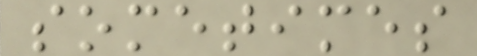sometimes
